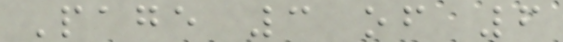Page 3 of 6
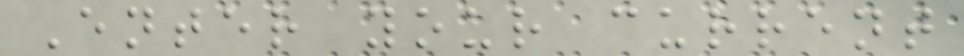Enter your current
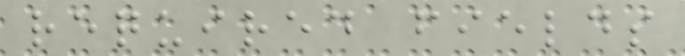required fields
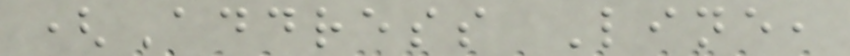(Address Line,
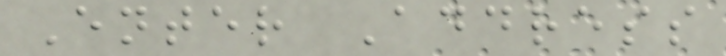Enter Address
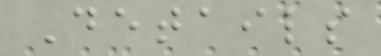Details
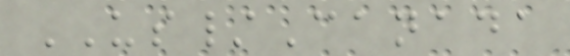US/Canada
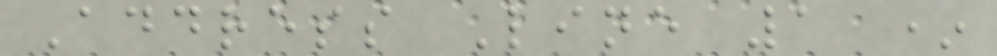Address Line 1 *
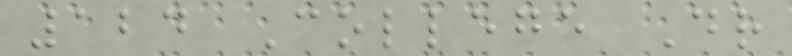124 College Dr
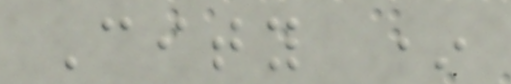City *
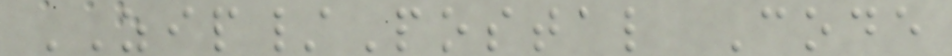ZIP/Postal Code
